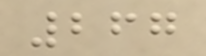267
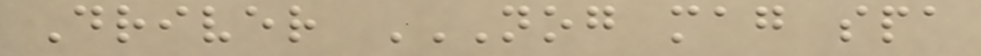Driver NOG MAG SPA
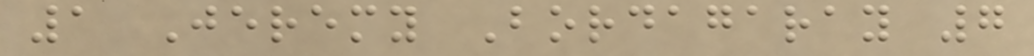1 Jeremy Bordagaray 7
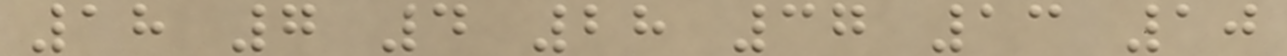18 7 4 28 37 13 10
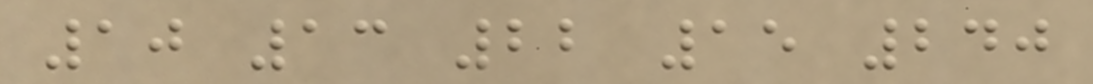10 13 22 15 240
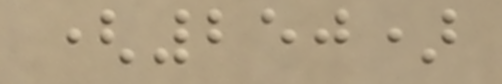(250)
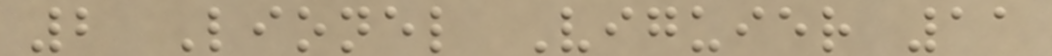2 Lionel Viguier 11
